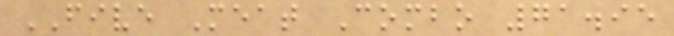FIVE Meat Combo 71.95
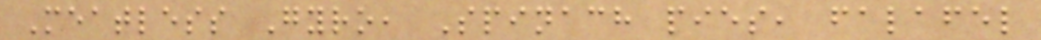Meatless Gyro, Spinach pies, falafel
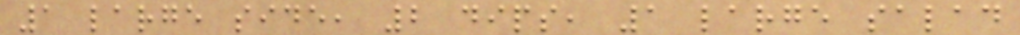1 large side, 2 dips, 1 large salad
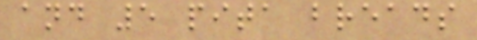and 5 pita breads
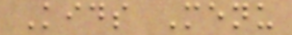Kids Menu
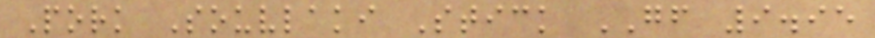Pork Souvlaki Stick GF 9.95
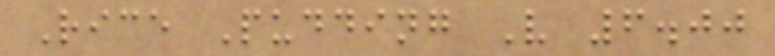Rice Pudding V 6.00
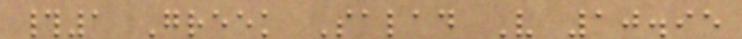#1 Greek Salad V 10.95
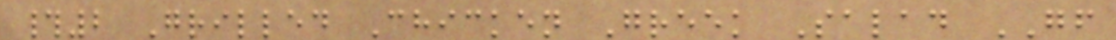#2 Grilled Chicken Greek Salad GF
